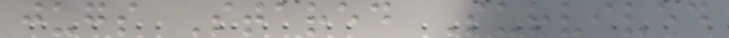jugs Stared Survived
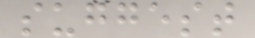suggest
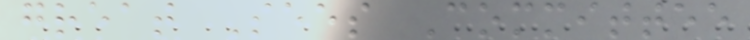great Sees Committee
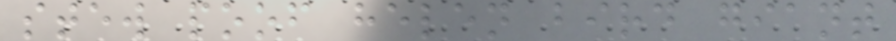stew poof helen bird giant
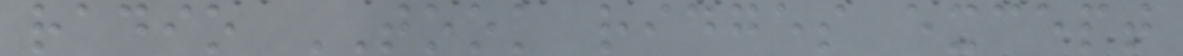radio TOOK ridges except
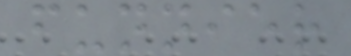funnier
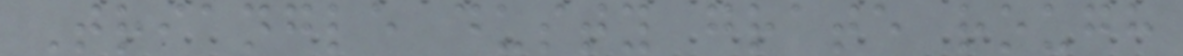Triangle dusty grate rough
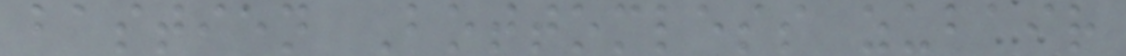bastien Bottomless zubair
